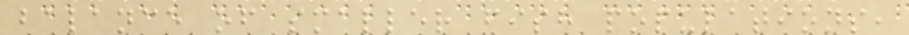balance of smaller fish populations,
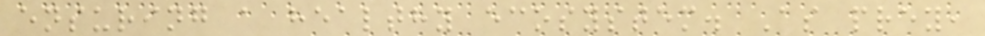ensuring a healthy ecosystem. As prey,
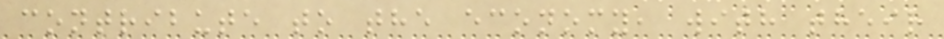contribute to the economy, with their
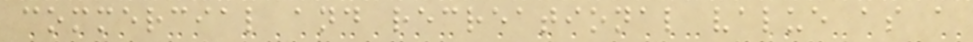commercial and recreational value as a
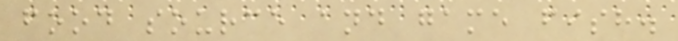food source and game fish.
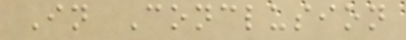In Conclusion
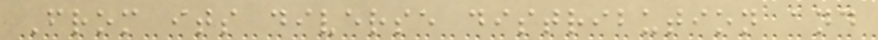From its diverse distribution and
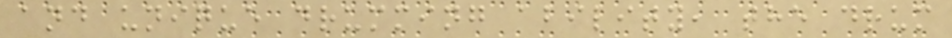and unique drumming ability, the drum
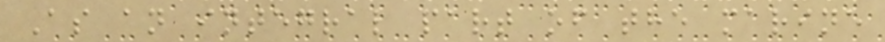As an integral part of the marine
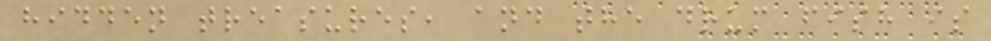hidden treasures, and the drum fish is
